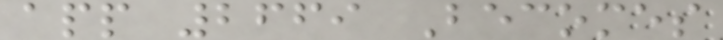app 2669 Becomes
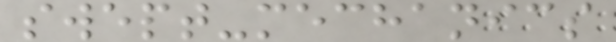swept-mechanics
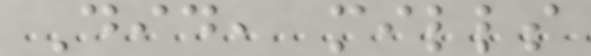Did, mills
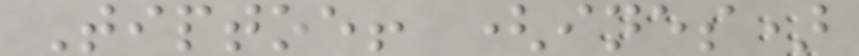Tiptoe! (ines)
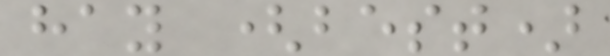hay (best)
